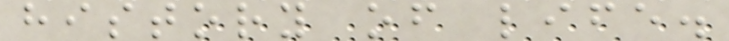history of life.
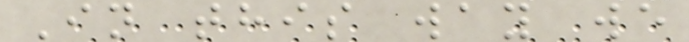In this way we
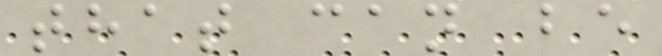that can be
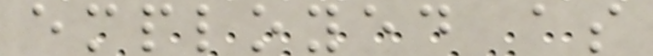employed as
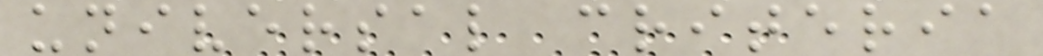universal criteria
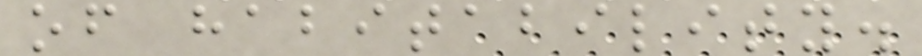of habitability.
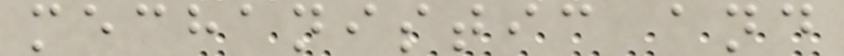mechanistic and
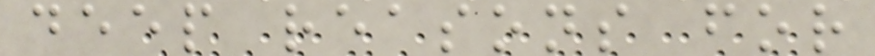deep reasons for
